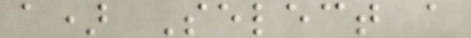a) Select a
